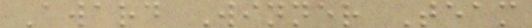Award Winner Team
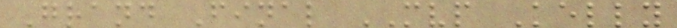Grand Final MVP Kelly
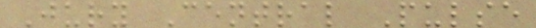Jury Central Pulse
